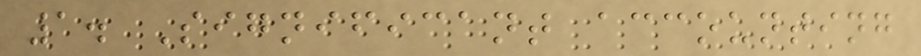1. Significant accounting
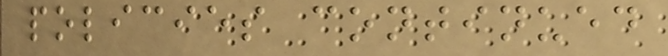policies continued
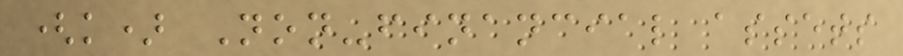(k) Non-financial assets
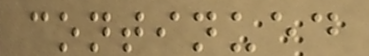continued
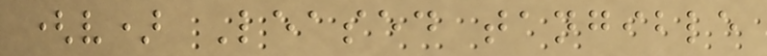(v) Leased tangible
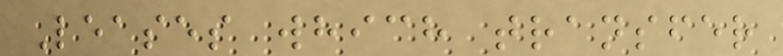Leases which transfer
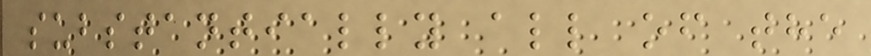substantially all of the
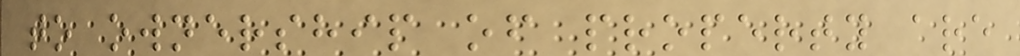to ownership of property are
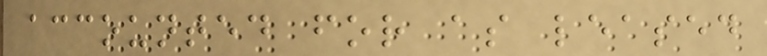accounted for as leased
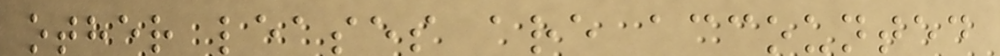other leases are accounted
